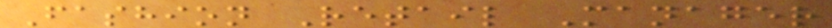Fashion Retail Manager
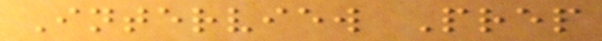Interview Prep
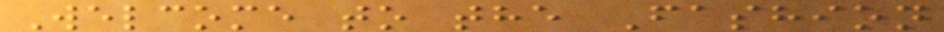Welcome to the Fashion
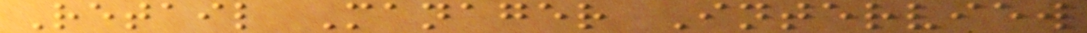Retail Manager Interview
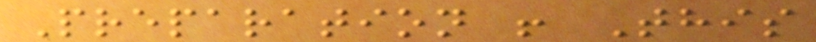Preparation ! This
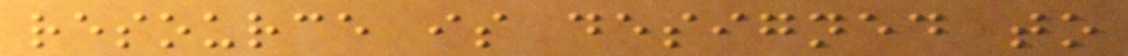resource is designed to
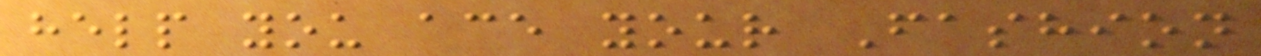help you ace your Fashion
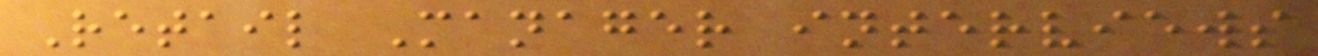Retail Manager interviews
